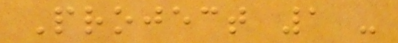Project 1 -
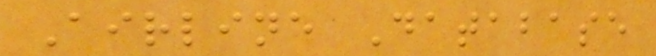Airline Database
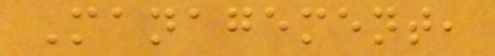Management,
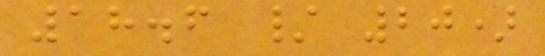18.6 / 20)
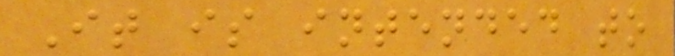It is intended to
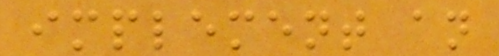implement an
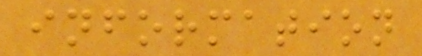information
